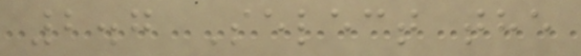2.7 Select the
